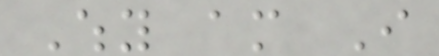Why am I
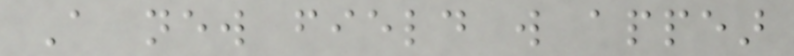A new field will appear
